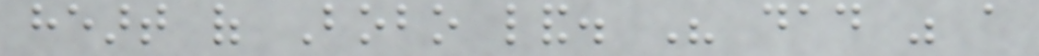heart of Bobo land. His dad was a
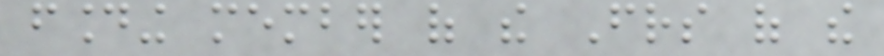founding member of the Friends of the
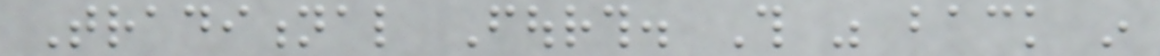Traditional Fourth. This was back in
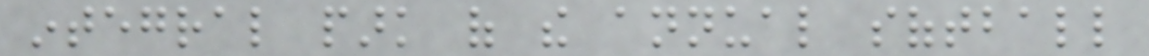integral park of the annual softball
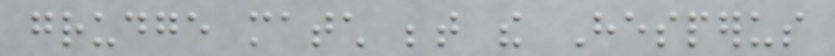grudge match between the Hesperus
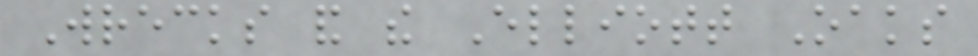Wrecks and the Elliott Oaks
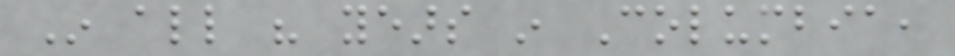In all his years in Columbia,
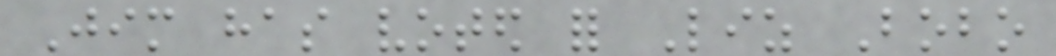Jim has voted for Liz Bobo
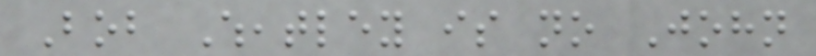Bob Wheatley is no John
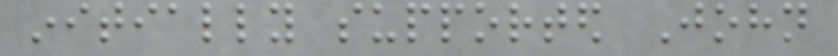initially supported John
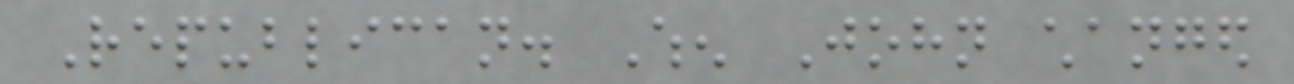Republican. When John changed
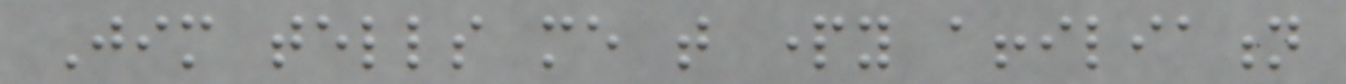Jim tells me that party affiliation
